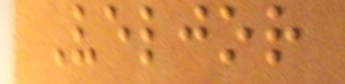Veljor
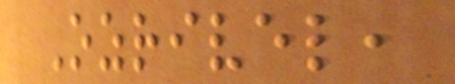Ozrivel,
